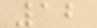12
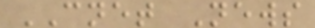CNET News
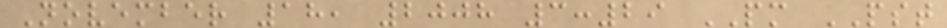November 18, 2008 3:29 PM PST
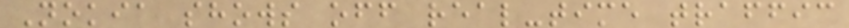Nokia shows off real-time traffic
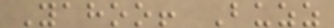Yahoo! Buzz
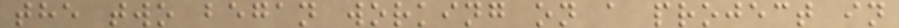the two began working on a project in
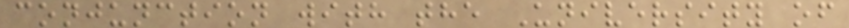conjunction with the University of
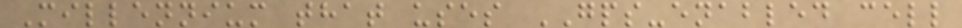Millennium that uses GPS-enabled cell
